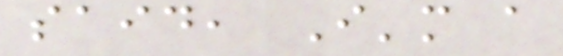said, I'm a
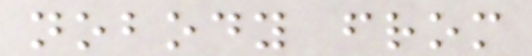nobody from
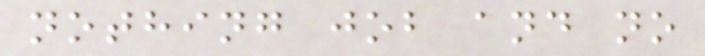nothing job and no
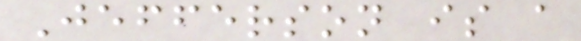Jefferson is a
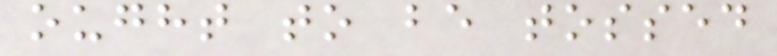ought to be tossed
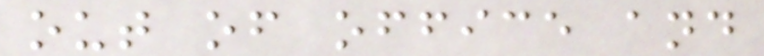out of office and
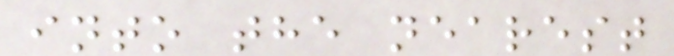into the nearest
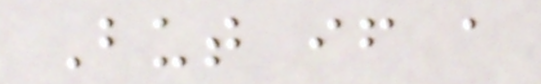But if a
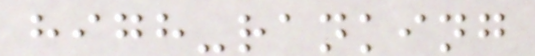high-ranking
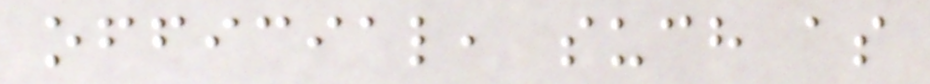official, such as
